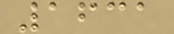1631
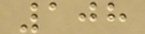108
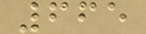665
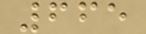665
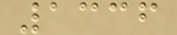1336
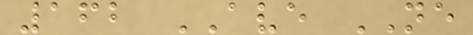162 AVE NE
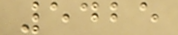5425
